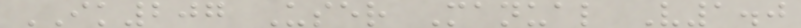IK207 User Manual V1.0
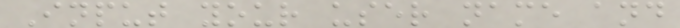Input your user name and
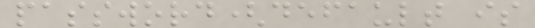password(default is
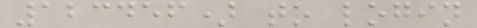123456) to login
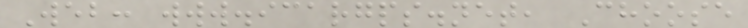Web: www.icargps.net, Choose
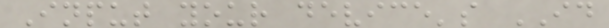Input your device's ID
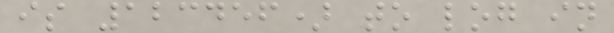is 123456) to log in
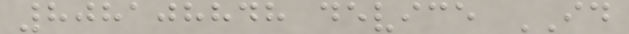808108848 device ID
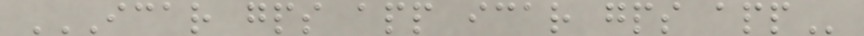ICAR GPS APP ICAR GPS APP
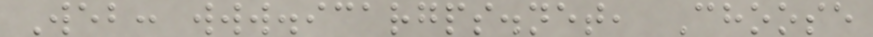Web: www.icargps.net, Choose
